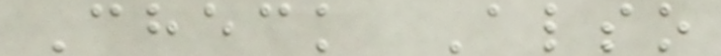Check Also
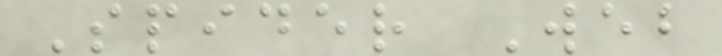Spider Web
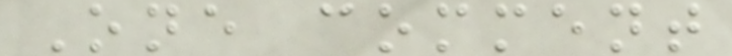One comment
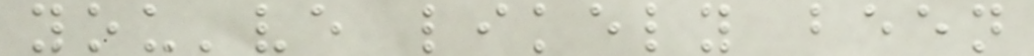you've likely been
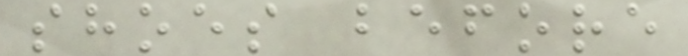shoes before
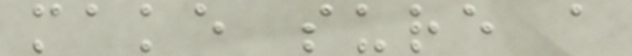make sure a
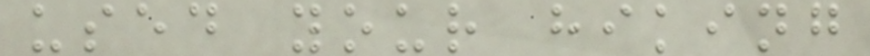used your hiking
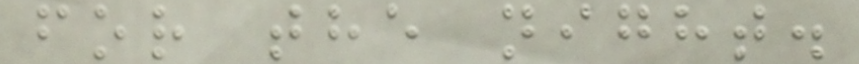for the night.
